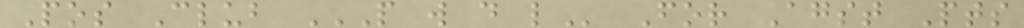Pos Club P W D L For Agst Pts
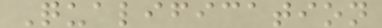Qualification
